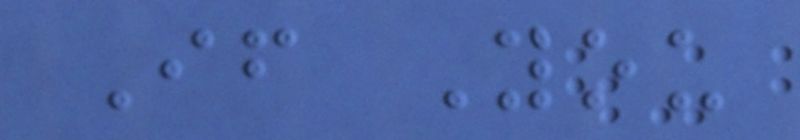If You
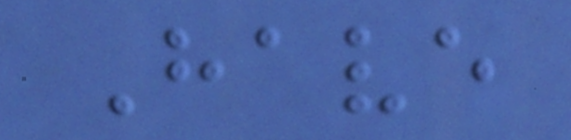Have
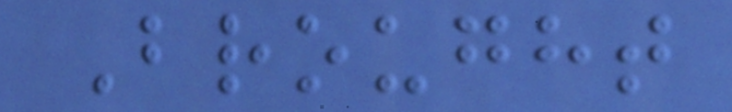Brought
